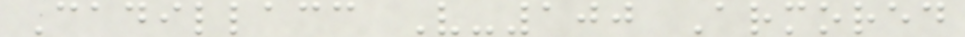Cadillacc V-100 Armored
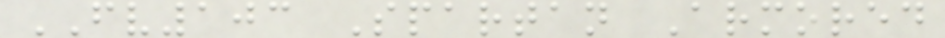FV103 Spartan Armored
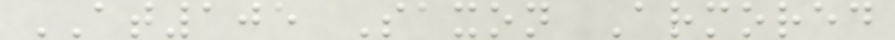AT105 Saxon Armored
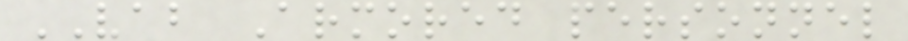VAB Armored personnel
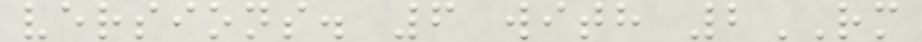versions. 6 with 2RM
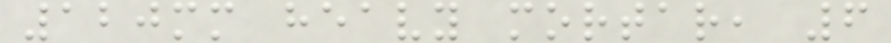120mm heavy mortar, 6
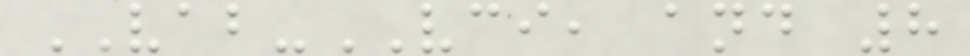VAB-VCI, and 8
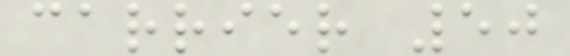carrier 50
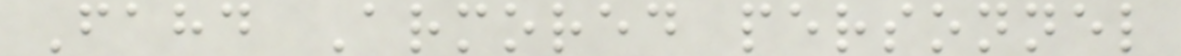Fahd Armored personnel
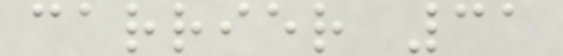carrier 31
